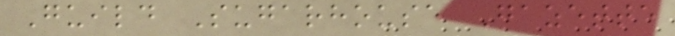Guild Sugarhouse Gazette
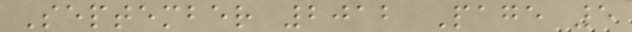September 2012 Page 5
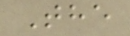The
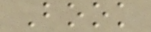Book
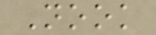Nook
